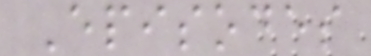Episodes
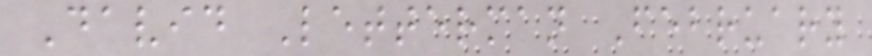David Letterman February
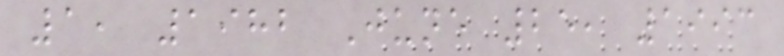1, 1982 June 25, 1993
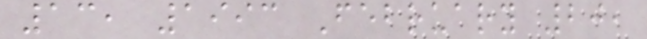13, 1993 February 20,
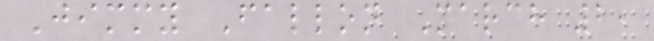Jimmy Fallon March 2,
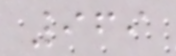969
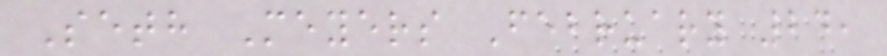Seth Meyers February 24,
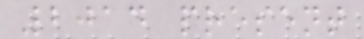2014 present
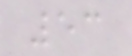53
